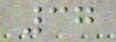37
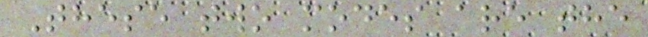These two modes are the
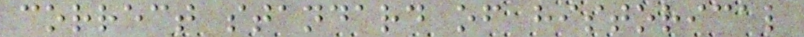correct standard of historical
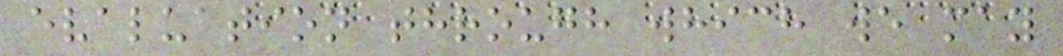evaluation through which we may
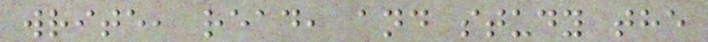write, read, and study the
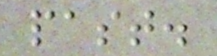past.
